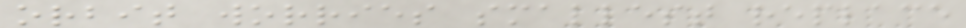orbit worries smallest replace
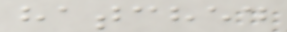hatched
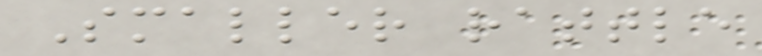Smaller rattle
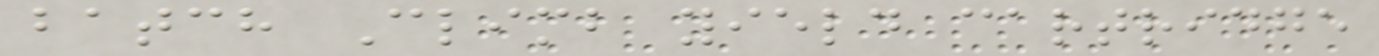batch Climb yield cartridge
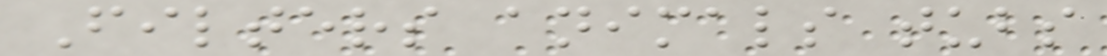Filters animals tubs
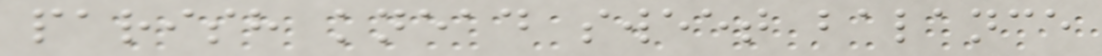parish knead sweet balance
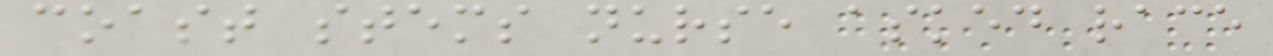coast stems nurse asked race
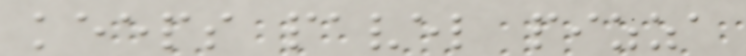keeps pavel pizza
